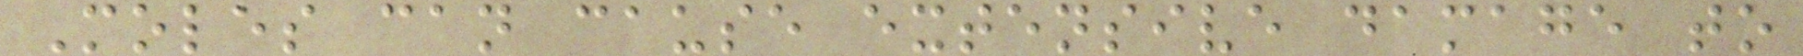Moles can cause extensive damage to
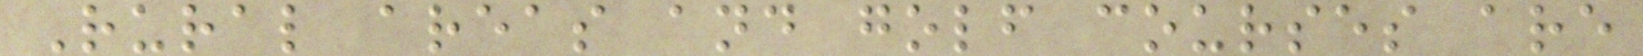Rural areas and golf courses are
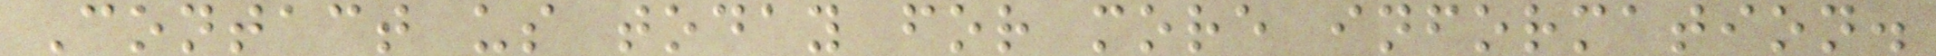Contact us today for more information.
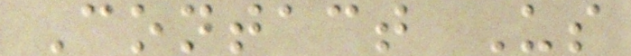Contact Us
